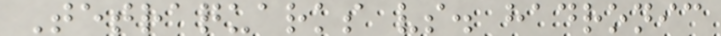Tetraquarks vs. hadronic
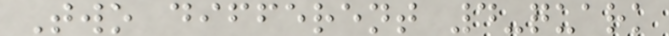Two different 4-quark
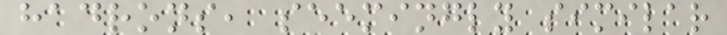hadrons, seemingly similar
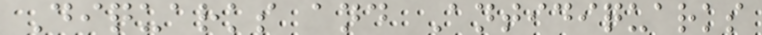Diquarks and Antidiquarks
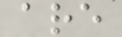are
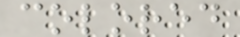colored
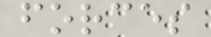forces
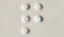q
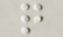q
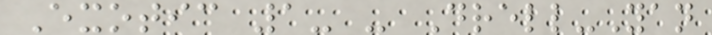Exotic 1- - Drell-Yan
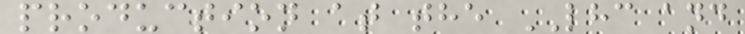production at the LHC and
